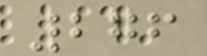276
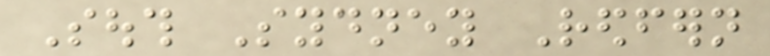South Sydney Redfern
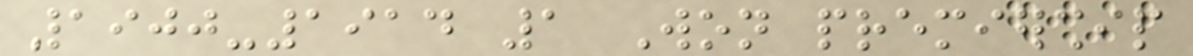1900-1914 1 Won premiership
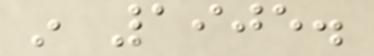in 1905.
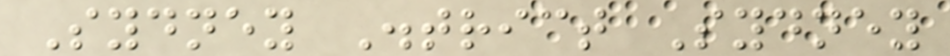Sydney District Sydney
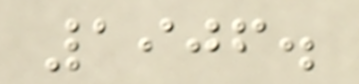1906.
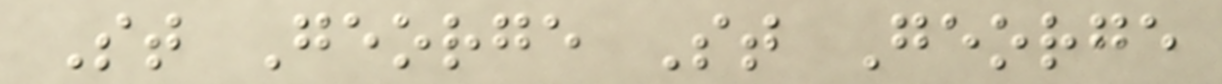St George St George
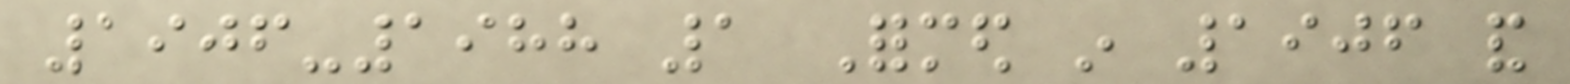1906-1988 1 Formed in 1906 and
